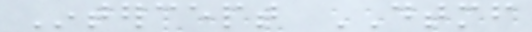Intercept DTMF
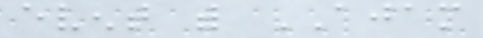event with AJAM
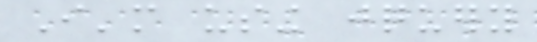I'm using jquery
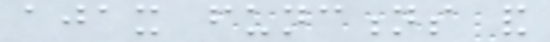ajax functions and
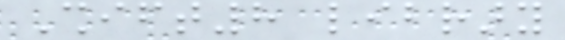Shift8 library
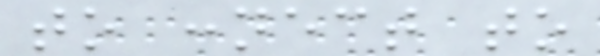to connect to
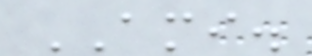AMI.
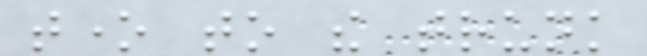tone to the trunk
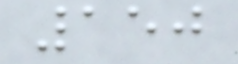150
